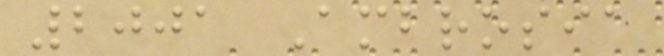2001 Ambrosia
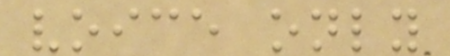voice only
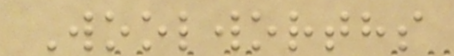Woolworths
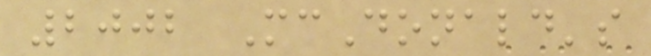2002 McDonald's
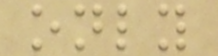only
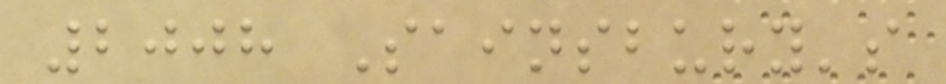2008 Sainsbury's
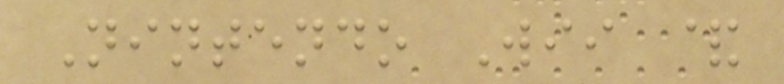Nintendo Wii &
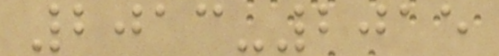2013-2015
